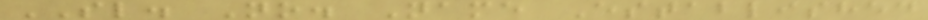SL. No. Name Established
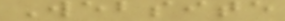Website
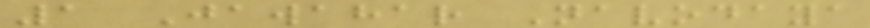1 Jawahar Navodaya
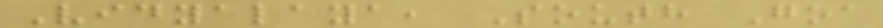Vidyalaya, South Goa
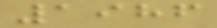1986
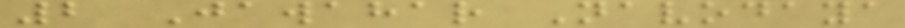2 Jawahar Navodaya
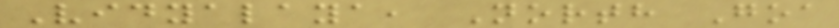Vidyalaya, North Goa
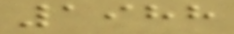1988
